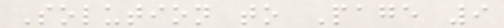Solution to Page 9
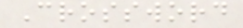Crossword
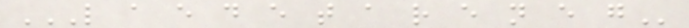L A E D E T A R E N E G
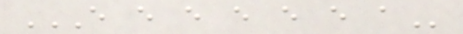E E E E E E A
